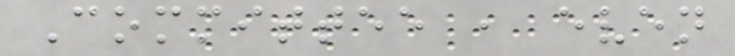Committee , even
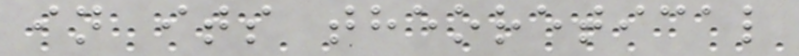in its theoretical
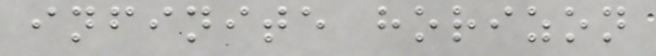infinite horizon
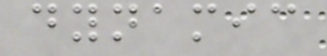dynamic
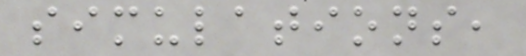simulations,
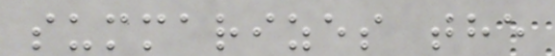summarizes the
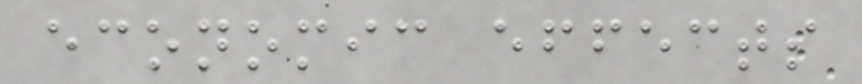economic effects
